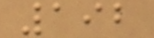192
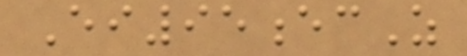Ei95ecZ
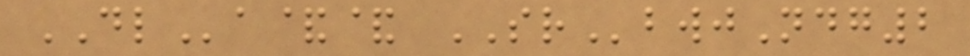DLa&& SRbwjNdg2
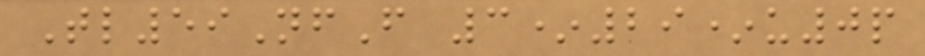Tl59NfF 3*29*u0p
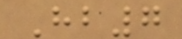Hb7
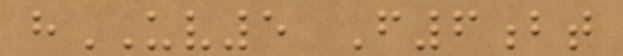hUV5 F6bt
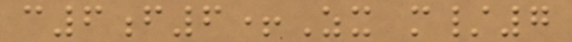c6f6+Zx m/7
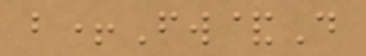b+Fw&D
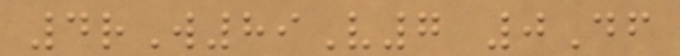4rW89V7 0Df
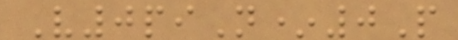V0piN*0P
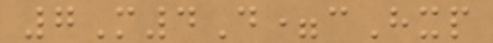7M4D=cHxp
